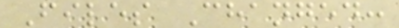Files Changed:
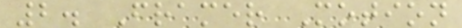2. Framer Motion
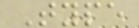Type
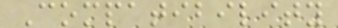Compatibility
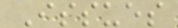Issues
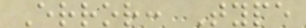Error: Type
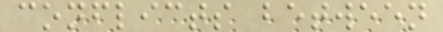conflicts between
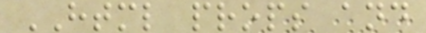HTML props and
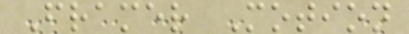Framer Motion
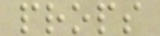props
